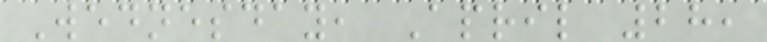Wednesday, April 28,
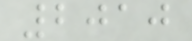2010
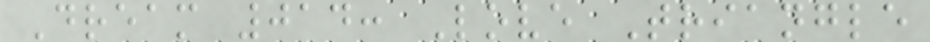Dream 014: Love Triangle
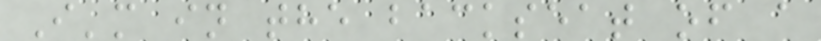I'm in the backseat of a
